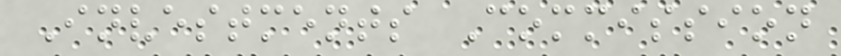Investments Commission
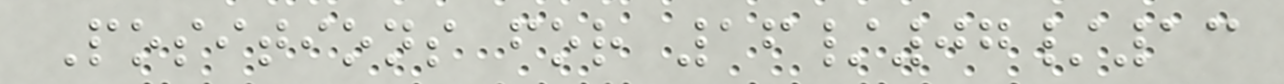Positions for 16/07/13
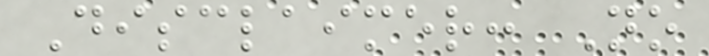Disclaimer: No
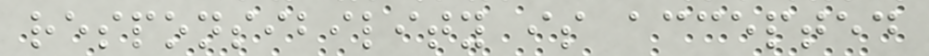responsibility is accepted
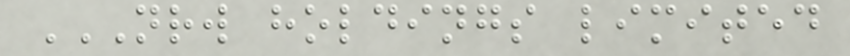NRW HOLDINGS LIMITED
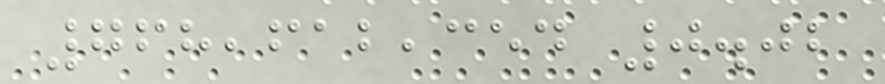768,612,354 0.02
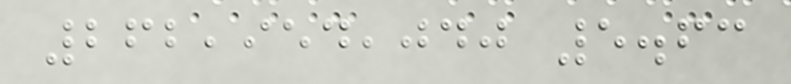262,954,040 5.63
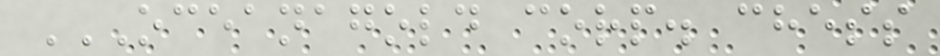OCEANAGOLD CORP. CHESS
